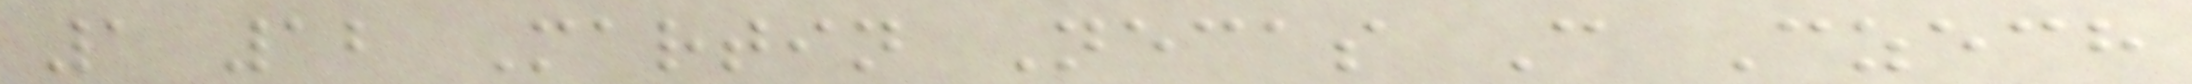1 12 Martin Necas C Czech
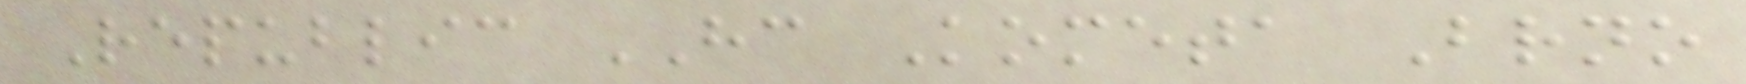Republic HC Kometa Brno
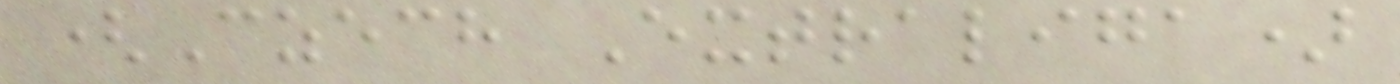(Czech Extraliga)
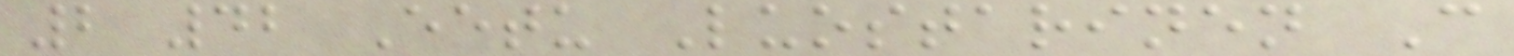2 42 Eetu Luostarinen C
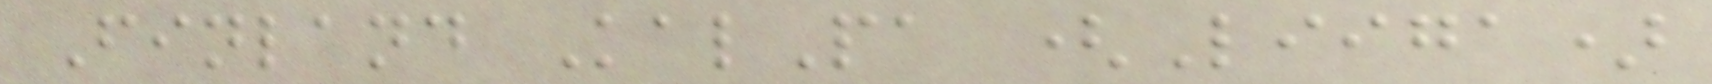Finland KalPa (Liiga)
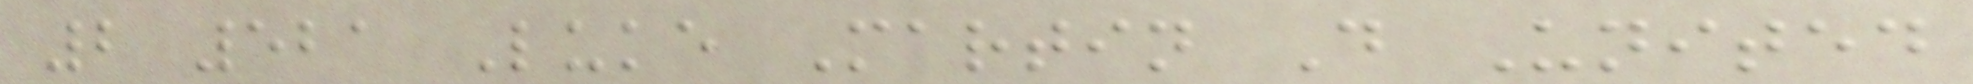2 521 Luke Martin D United
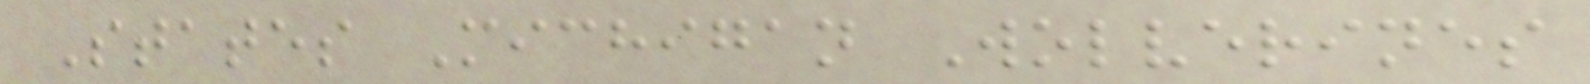States Michigan Wolverines
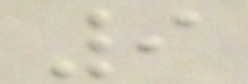9
